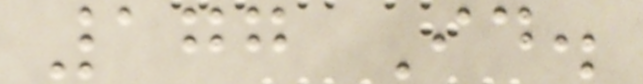177 Id.
